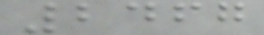2467
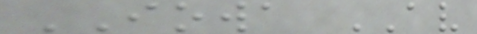IOWA AV
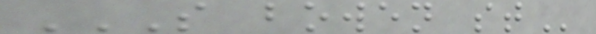S BOWEN ST
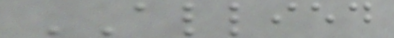ALLIED
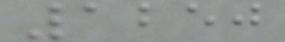1250
